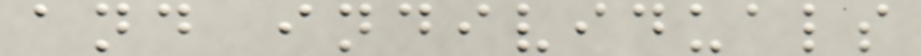and individuals
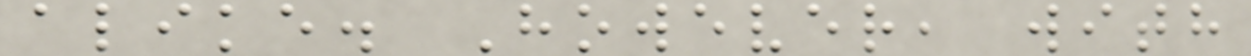alike. However, with
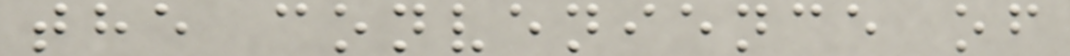the convenience of
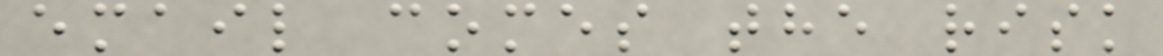email comes the risk
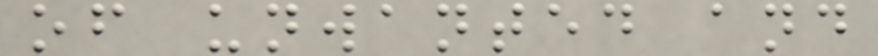of unwanted and
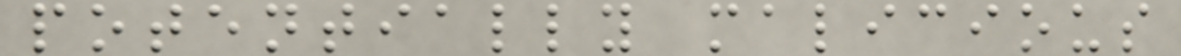potentially malicious
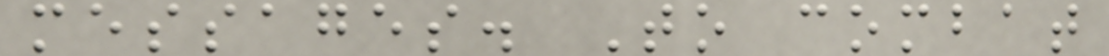messages. To combat
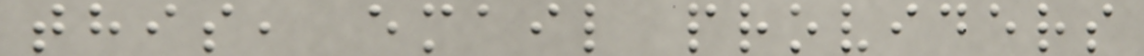this, email providers
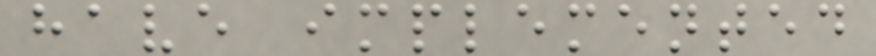have implemented
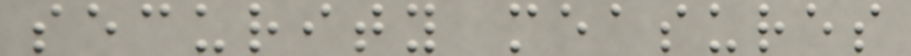security measures
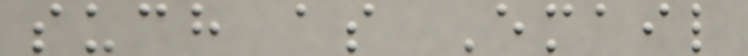such as Email
